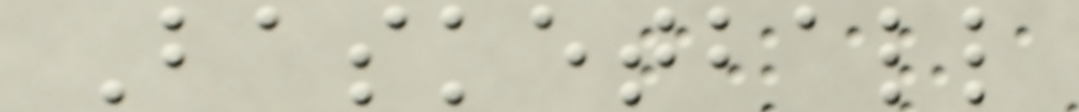Basketball
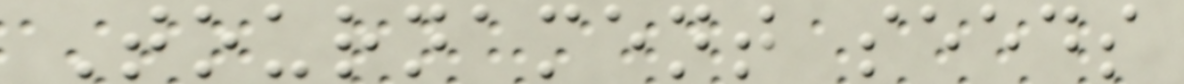Tournament seeds
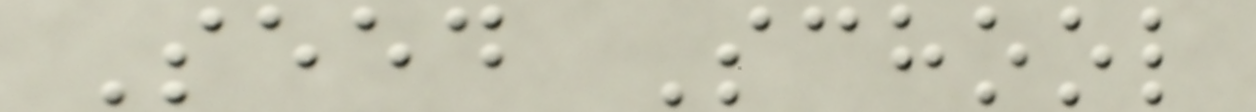Seed School
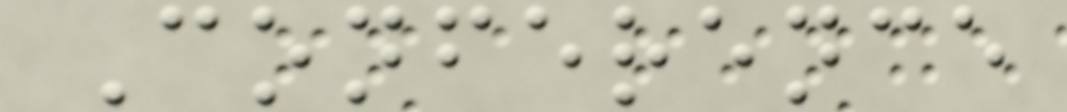Conference
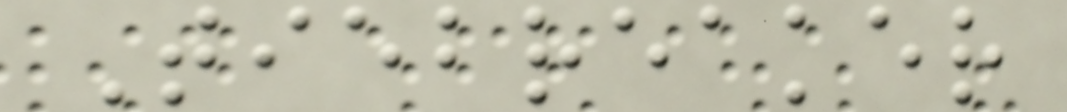Tiebreaker
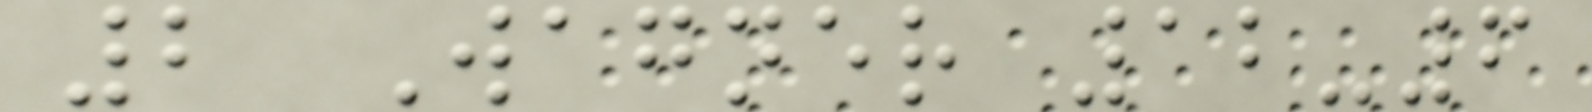2 Wagner 12-6
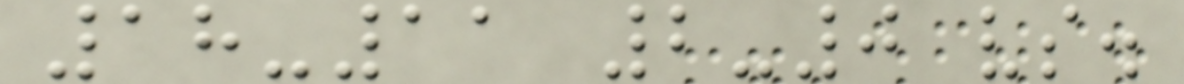18-11 2-0 vs.
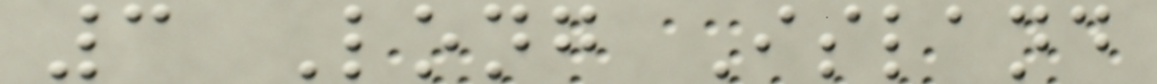3 Long Island
